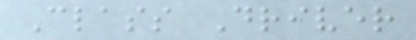Class Driver
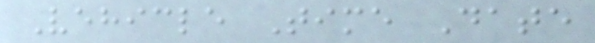Vehicle Time Date
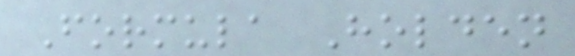Formula Holden
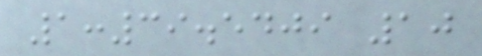1:39.5409 10
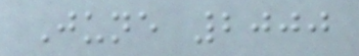June 2000
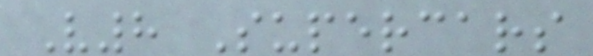V8 Supercars
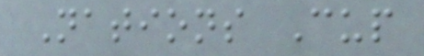Nations Cup
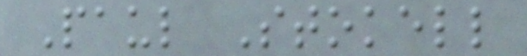Paul Stokell
